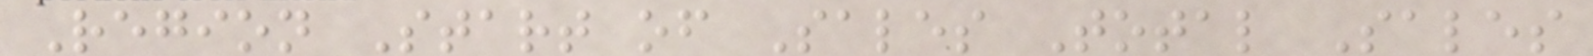Region Start of Sales Total Sales
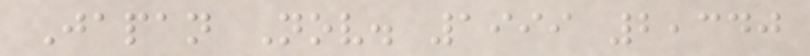Japan Nov. 1999 2,340
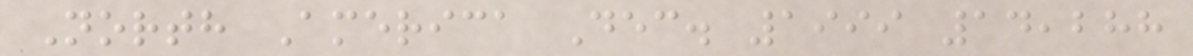North America Dec. 1999 14,288
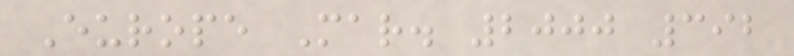Europe Mar. 2000 392
